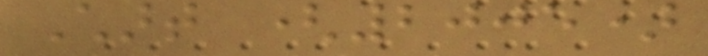Chart (2005)
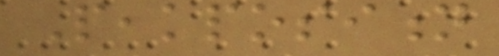Peakposition
